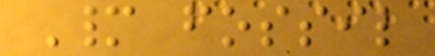Many fossil
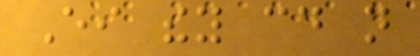Either they could not
